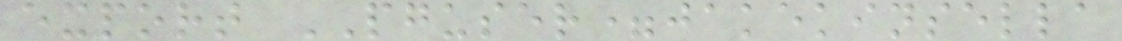export PGUSER=jakekinsella
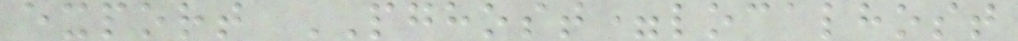export PGHOST=localhost
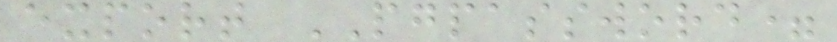export PGPASSWORD=
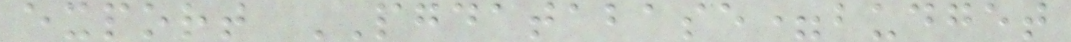export PGDATABASE=budget
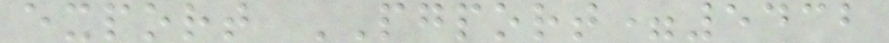export PGPORT=5432
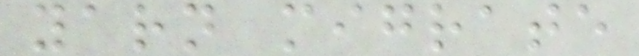yarn migrate
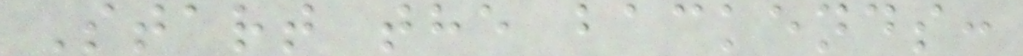Start the backends:
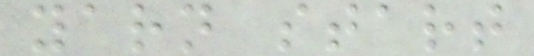yarn start
